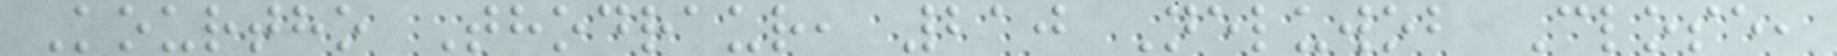Kourtho Thodraur, 210 Neluwob Close,
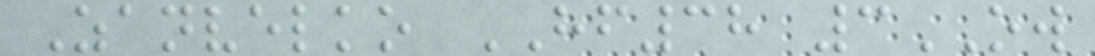Zanvelko HF38 3OW
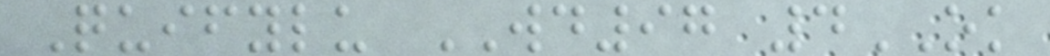Quifylu WD97 4OK
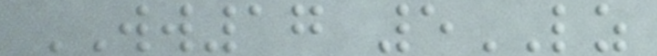WW17 5LZ
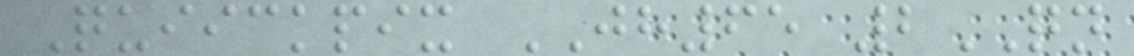Quiickpix JH65 2QN
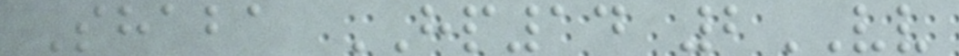Shaba HP14 2VV
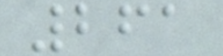261
